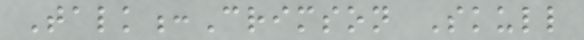Talk:Crimson Skull
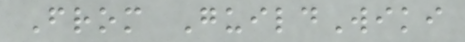From GuildWiki
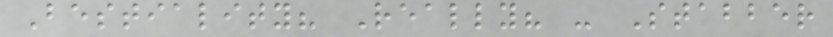Bestiality? Really? - Stabber
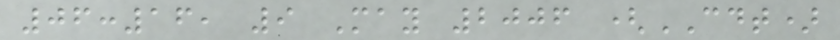06:16, 9 May 2006 (CDT)
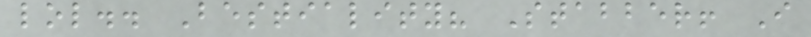lol.. Bestiality? Stabber! I
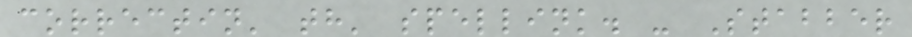correctin' th' spellink. - Stabber
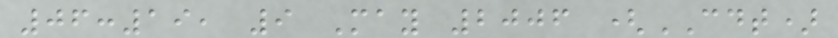06:19, 9 May 2006 (CDT)
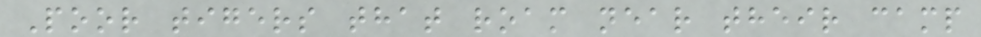Poor tigers that roam near their camp
